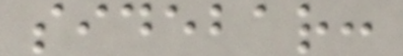sidebar:
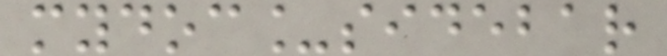mydoc_sidebar
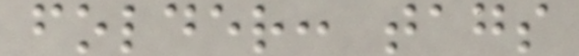folder: tags
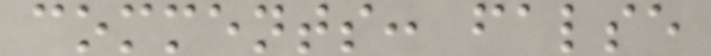comments: false
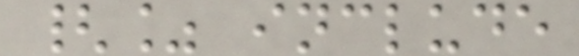{% include
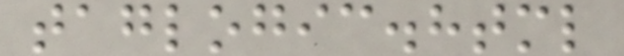taglogic.html
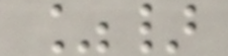%}
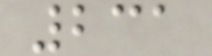231
